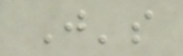J's
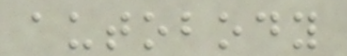autobody
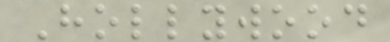Hollywood
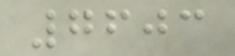7603
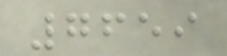7659
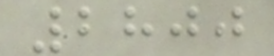2800
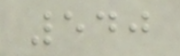540
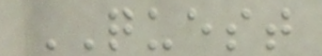QUEST
